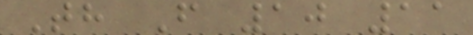Th F 10 11
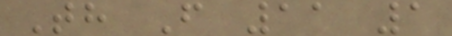Th F 11 1
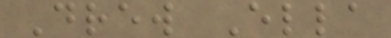Drew Ella
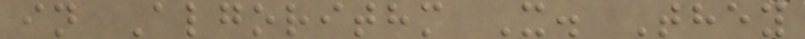in Algorithm X. They
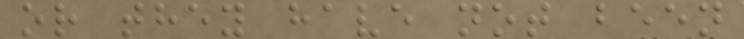or they have not been
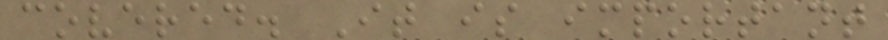covered. It is important
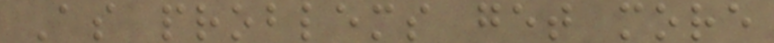As problems get more
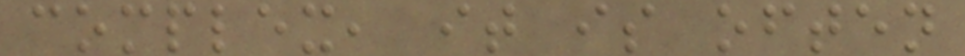complex, it is often
